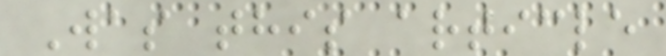Was this article
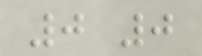0 0
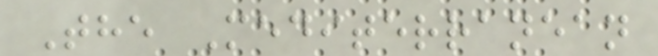The Mediterranean
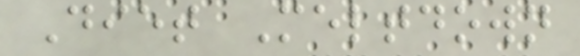Diet Meltdown
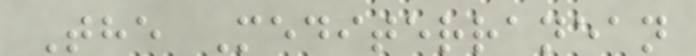The Mediterranean
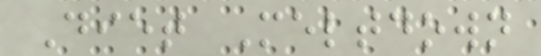Diet Meltdown
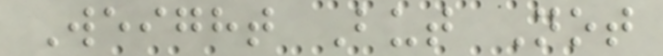Weight But Not
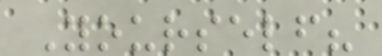Yourself?
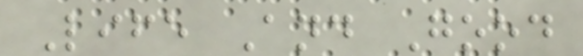Life And Good
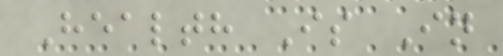Health Is In
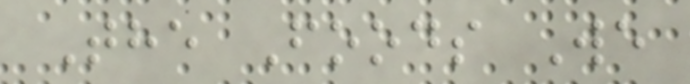The Foods We
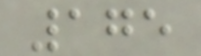175
